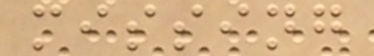missing
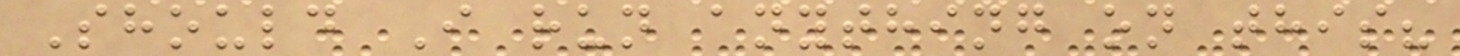Should I run anything on this?
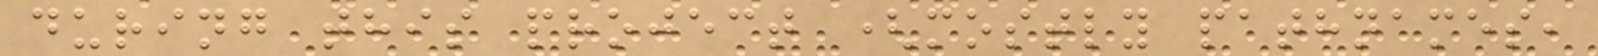during this project (mostly pathnames,
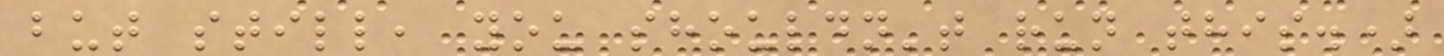but still, you shouldn't run this.)
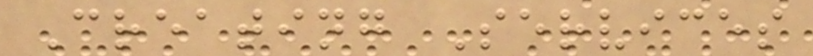Creating Services
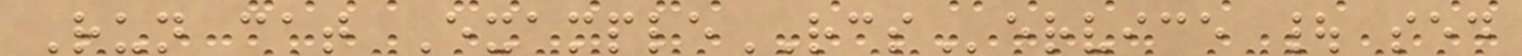Run cat ExampleRCService | sed
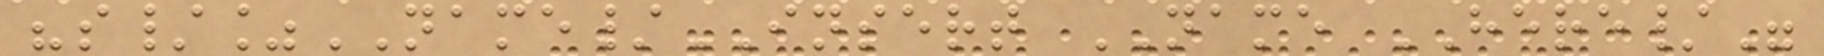"s/%NAME/INSERT NAME HERE/"
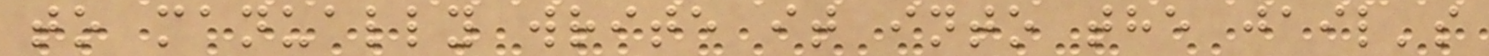to manually write it into the jail's
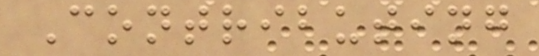Contributing
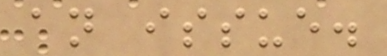an issue.
